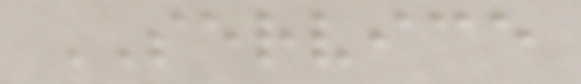SERVICE
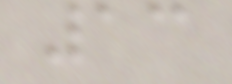13
